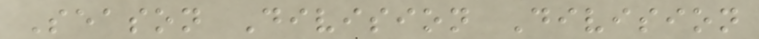Season Division Division
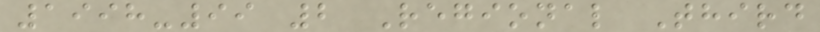1998-99 2 Regional Third
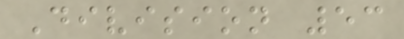Division 53
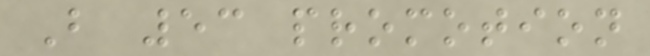B 53 promotion
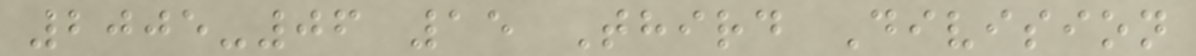2005-06 15 Third Division
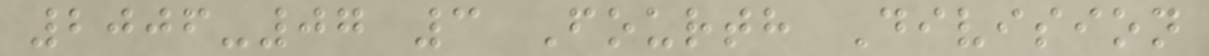2006-07 3 Fourth Division
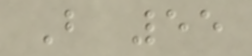B 55
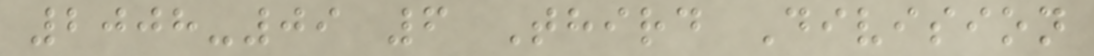2008-09 6 Third Division
